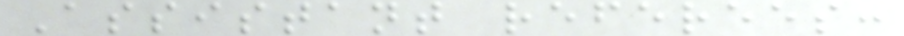Assistant referees:
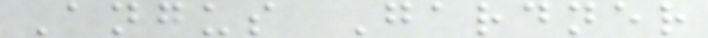Angus Gardner
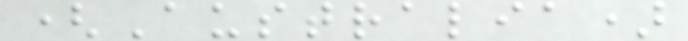(Australia)
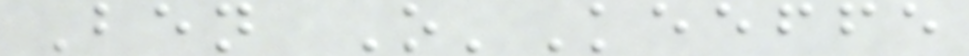Ben O'Keeffe
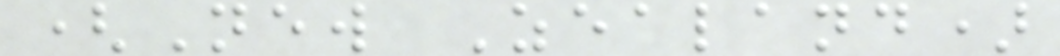(New Zealand)
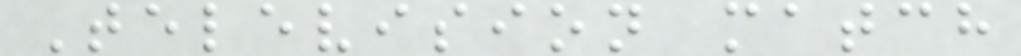Television match
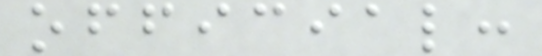official:
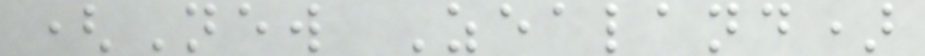(New Zealand)
